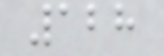128
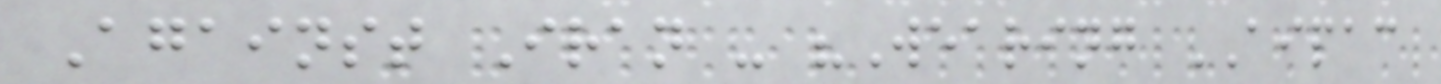Against Iran - "Wearing AIPAC
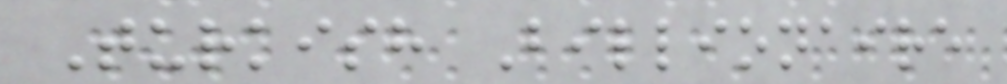Turkish Billionaire
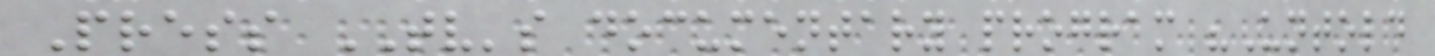Press TV's documentary program "Untold
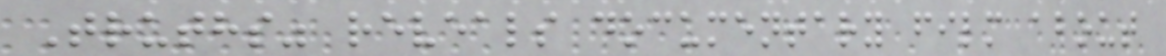Truths" reveals documentary film about
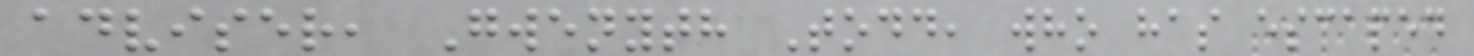adviser, Gwenyth Todd, who has escaped
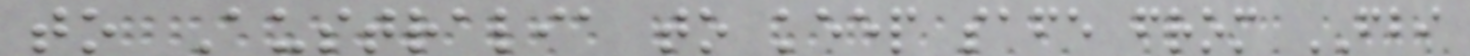to Australia to keep safe from FBI
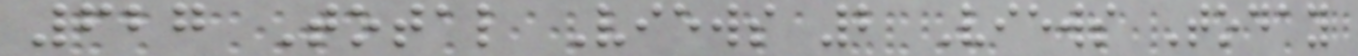627 Total Views 2 Views Today
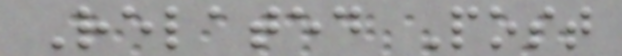Related Post
